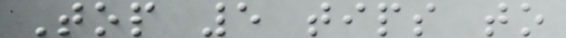Top 5 tips to
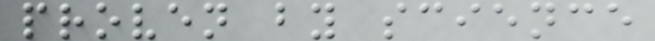proven by science
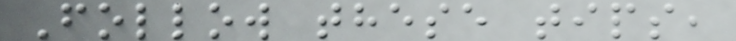Follow these tips,
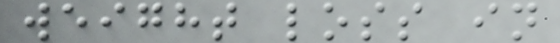weight loss in
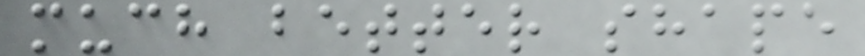much better shape
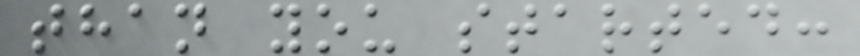than you started:
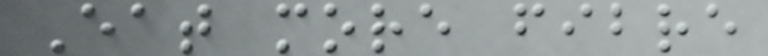Eat more fibre
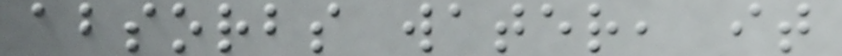absorbs water, it
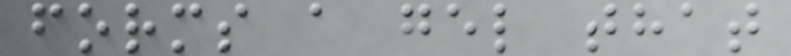forms a gel that
